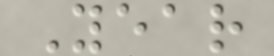Year
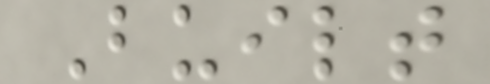Built
